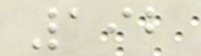192
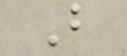B
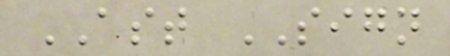AST SIGN
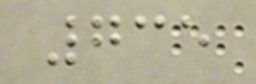735
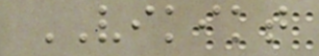VIKIKT
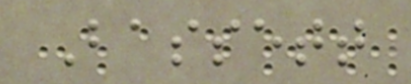Bassett
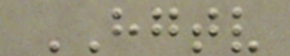HGTV
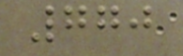770
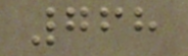768
